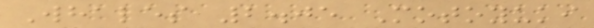Whales 2.05 Motoyuki
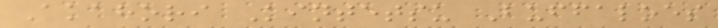Akahori Kintetsu Buffaloes
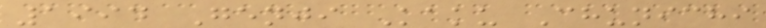1994 Genji Kaku Chunichi
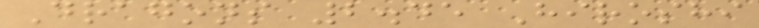Dragons 2.45 Hiroshi
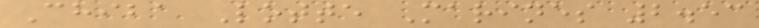Chiba Lotte Marines 2.53
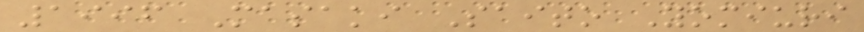1996 Masaki Saito Yomiuri
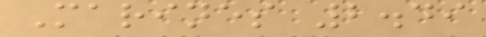Marines 2.49
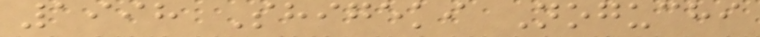1998 Shigeki Noguchi
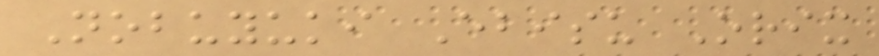Nobuyuki Ebisu Orix
